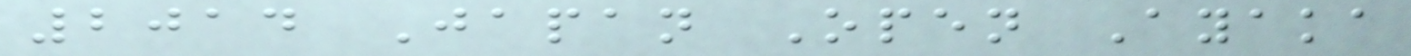2014 Japan Open Ayaka
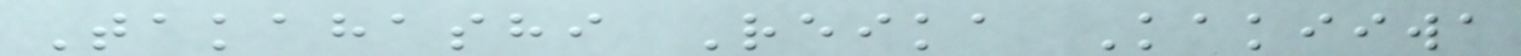Takahashi Reika Kakiiwa
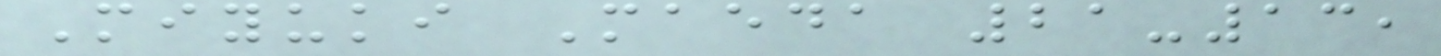Miyuki Maeda 21-13,
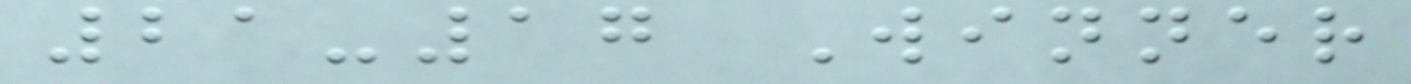21-17 Winner
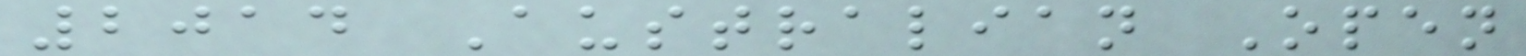2014 Australian Open
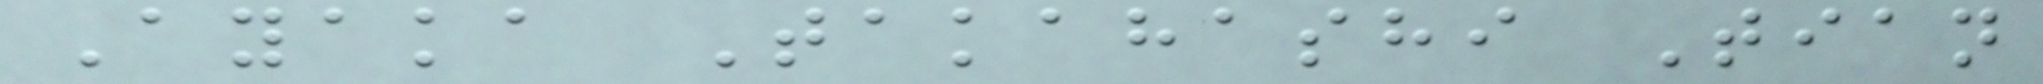Ayaka Takahashi Tian
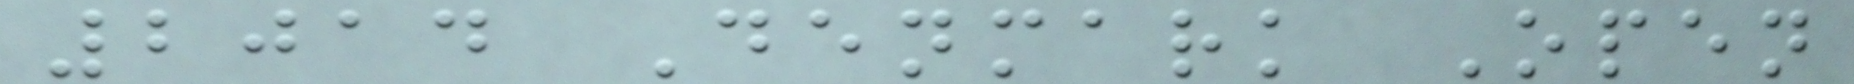2014 Denmark Open
